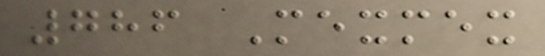786 Mexmex
